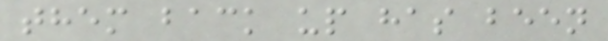them back up has been
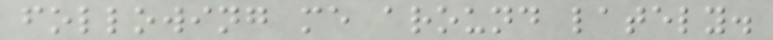following me around lately.
